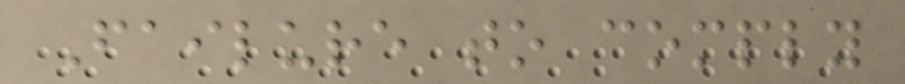Failure to comply
